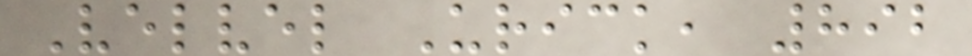Velvel Urick, 892
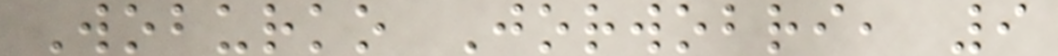Woburko Jorwobri, 9
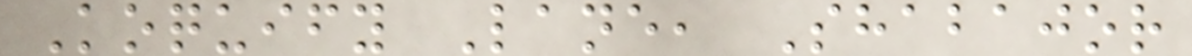Koquify Lane, Shabajor
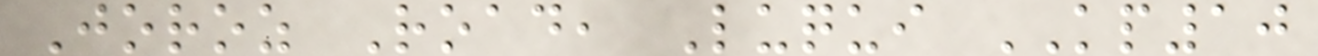Joroz Road, Luqui KP10
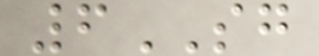6SG
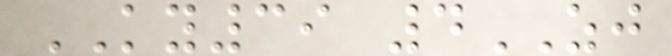KY39 4ZJ
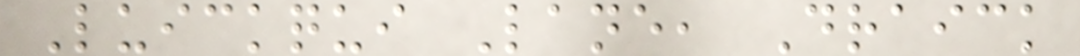Luickqui Lane, Draick
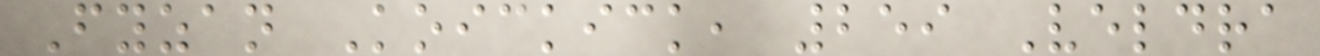Fyzan Koickick, 259 Veldra
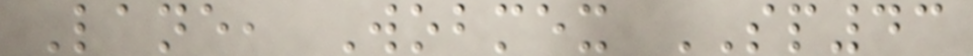Lane, Wobmex SP43
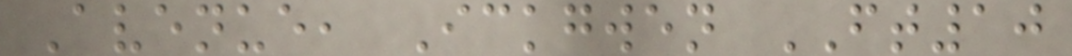Avenue, Ickgwen FT10
